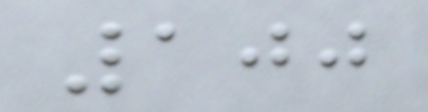100
